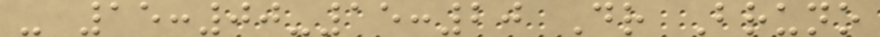- 15:00-15:20 Dr Bruno
